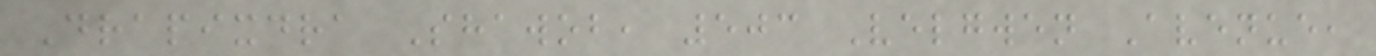Drapixdra Shawob, 503 Velgwen Avenue,
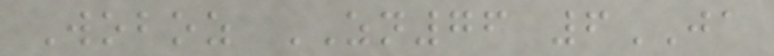Woboz ZN76 6JA
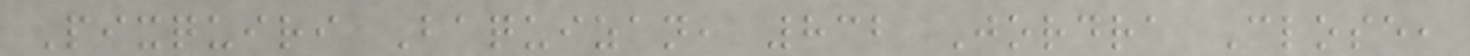Pixquiri Baquizan, 832 Jordra Close,
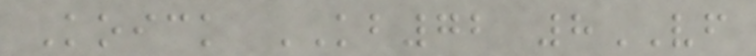Koick KB72 8VF
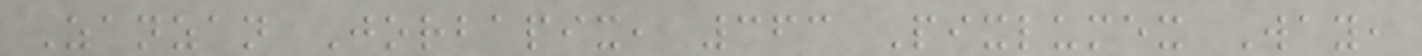Zanzan Jorbapix, 363 Pixlumex Way,
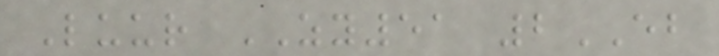Luur ZY51 2EB
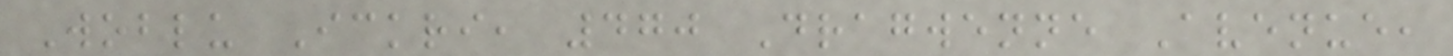Woblu Ickri, 470 Dragwenne Avenue,
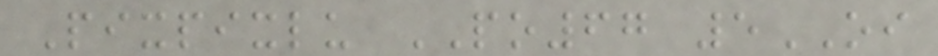Pixpixlu PO67 5OI
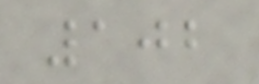102
